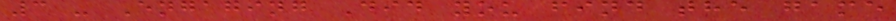3 - Engaging Did you find the game
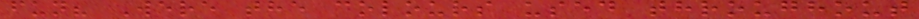fun? Were the colours used throughout
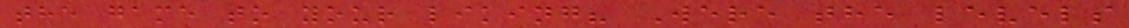the game to your liking? Were the levels
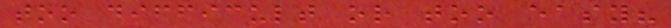too difficult or too easy?
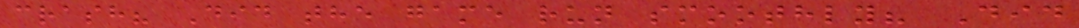crash? Did the game run smoothly? Did
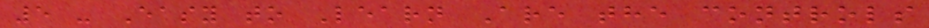5 - Easy to Learn Are the controls
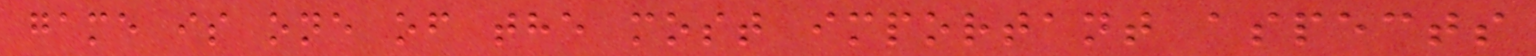game is one of the most important aspects
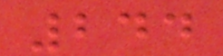244
